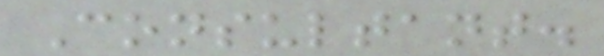Consultant.
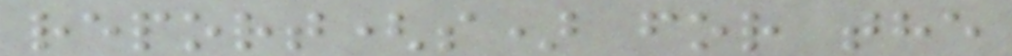report(s) for the
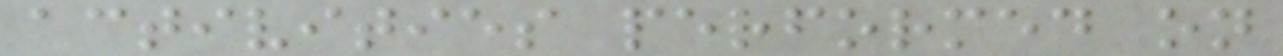activities performed on
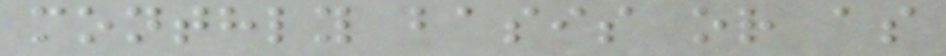monthly basis or as
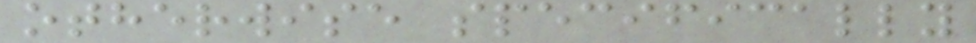otherwise specifically
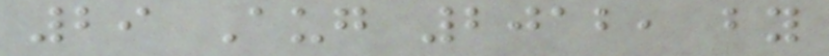29 Aug 2012, by
